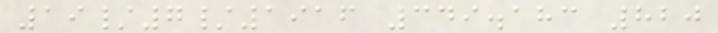19/7/1916 349.183 820
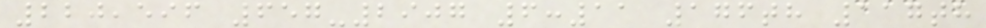220,596 657-2907 6:11 176th 117th
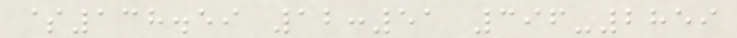$138.59 12:51 396-2859
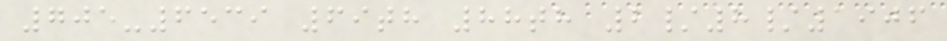705-6539 69th 88th 2/8/1906
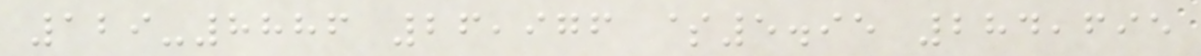129-8886 26,976 $5.95 284,695
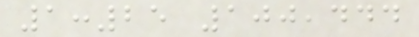1:25 100,444
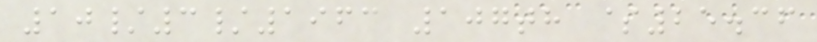10/3/1963 107th $25.36
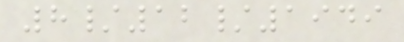8/12/1949
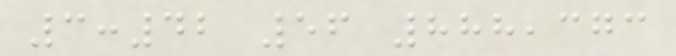3:42 56 888,373
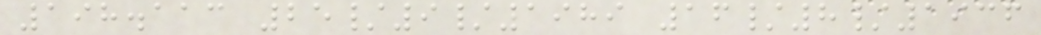198.113 25/9/1989 16/8/1936
